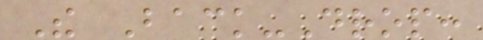The Back-Drop:
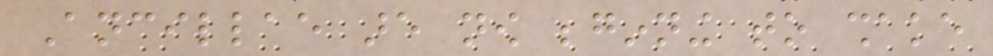Ancillae are now beginning to shake
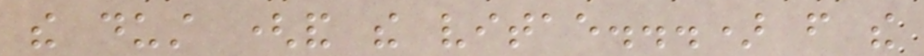the dust (and the vitae...) from the
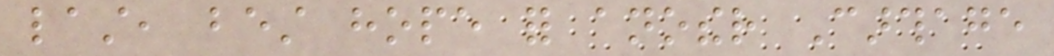last, best hope for another Carthage
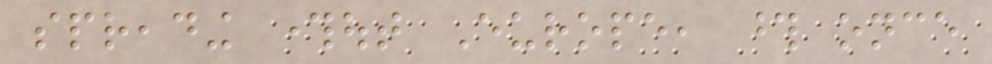spreading throughout Europe, those once
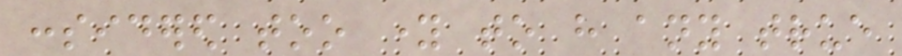considered too young to have any true
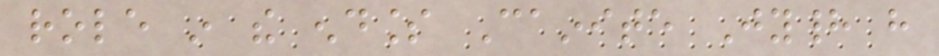role in the endless Cainite Jyhad have
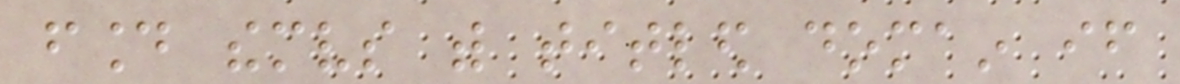found themselves with titled domain if
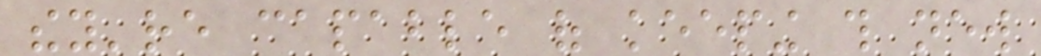they're capable of keeping this new
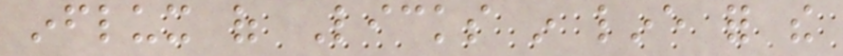influx of Licks in line for the
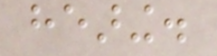hearing.
